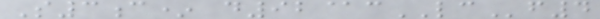S3c* d92@cLCf4
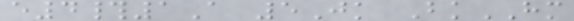e4#1A 5Jk BkHM
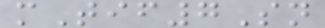mTif7Sn
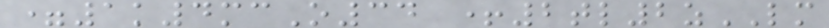=1k4mcO34 +2tl2zLM
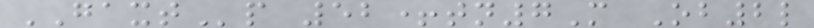GAXTp 52+tn7M Ob2l
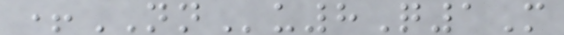+NNu8Q1M
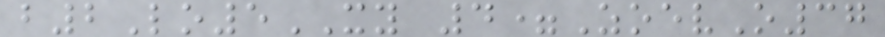b2Lo5XY 4=ZoevO37
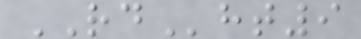RDht9
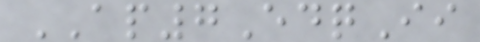AP7EdqIi
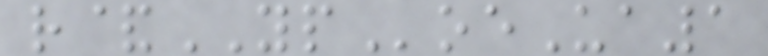r&YPoeUa1
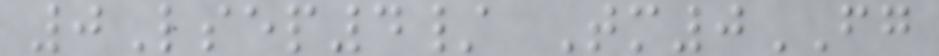0Lsep4/ Tm0FG
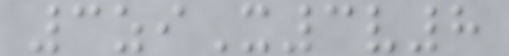3ziX3v8
